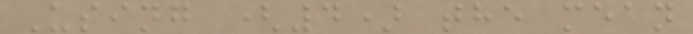Using (4) the mean
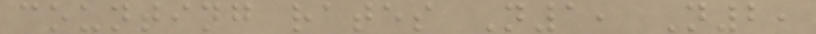counting rates N1, N2,
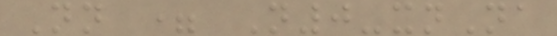Nn = N0-xnNa
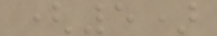(5)
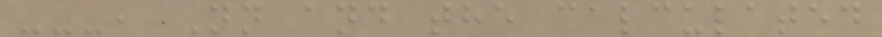---, Nn and the calculated
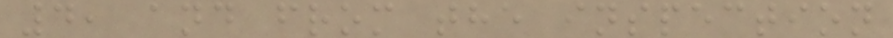4, and from the inspection
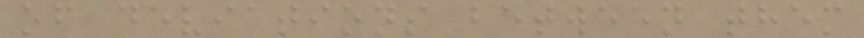of deviations between them
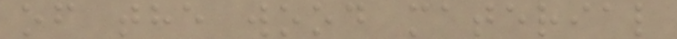of the wood material
